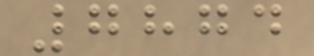7874
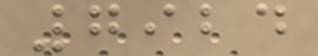7924
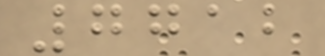7712
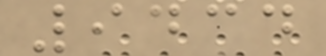9434
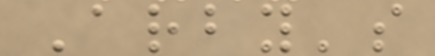Arby's
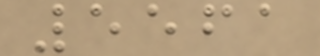5561
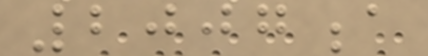2007a
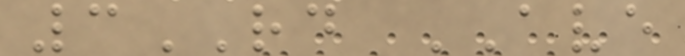3RD AVE
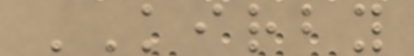KIRBY
